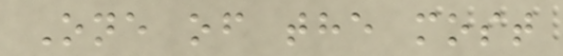One of the most
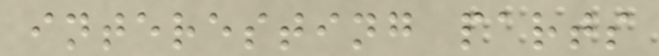interesting parts
